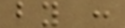by :
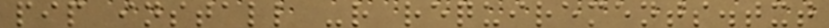pip install -r requirements.txt
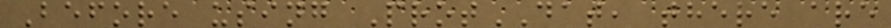Before using ProtDAT, there are
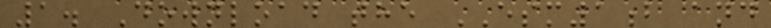1. Download the ESM1b and
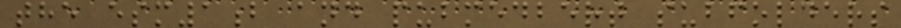the esm1b and pubmedbert subfolders
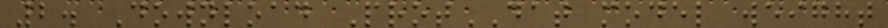2. Download ProtDAT model weight
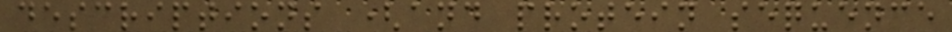descriptions (and protein sequence
